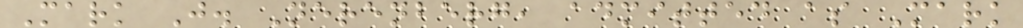Mark J. Nerenberg, admitted as Mark
